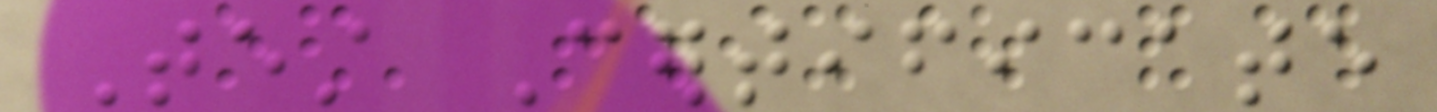Test Certificate
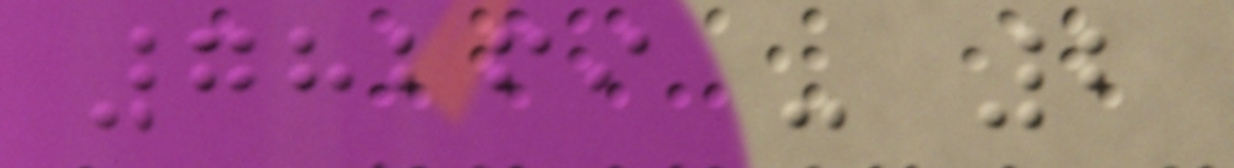78269 - 2
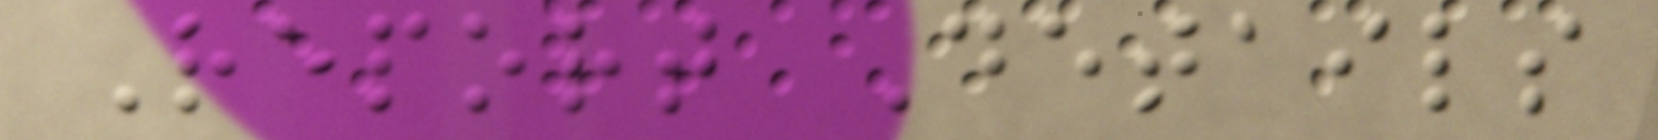Report Details
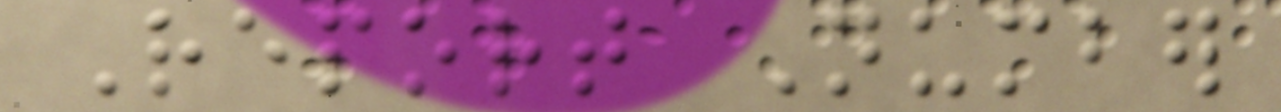Report Number
